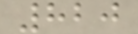820
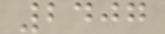2407
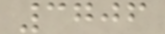3706
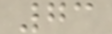73
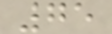75
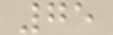75
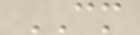CM
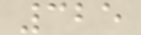325
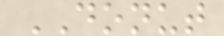DONUT
